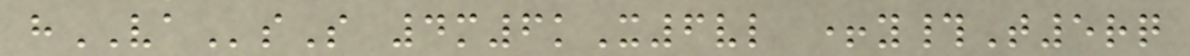hVAsS 4m6kX6vl +y#T5rq
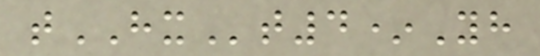tHXt4*Yh
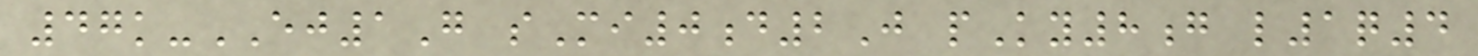47k-EJ1G sMi0d2J pKy8g l1q4
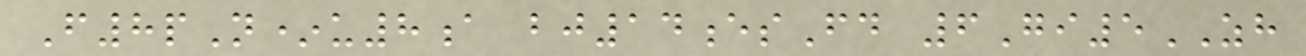F8pN*u8a bj14esFd 6Gi5ZH
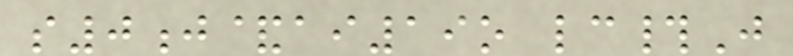s0j&ai19o lc#J
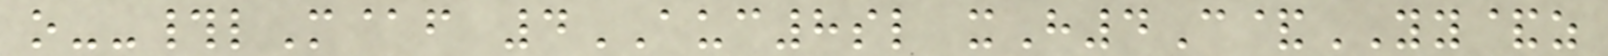o--#lM@f 4AUC8sl xH4C&YY&z
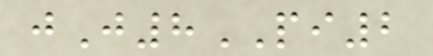jJ8PI2
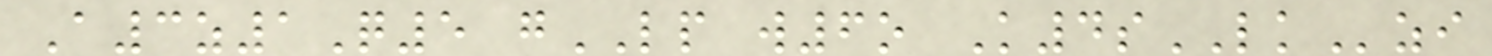A3z1Q5 gLP w6o K4sLKzi
